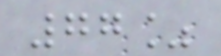77%
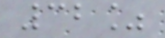32%
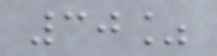30%
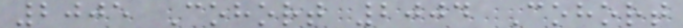2005 Cohort 2004 Cohort
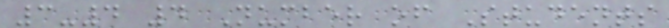3-4 4 Number of Students
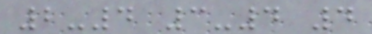2-4 3-4 4
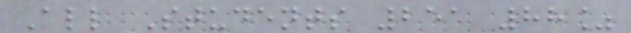All Students 251 88%
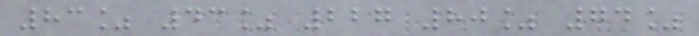83% 43% 227 80% 74%
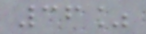36%
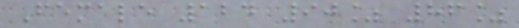Female 124 90% 86%
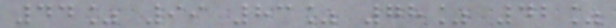44% 99 83% 78% 42%
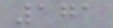171
